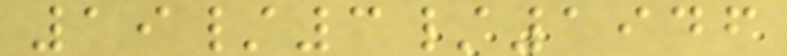19/3/1946
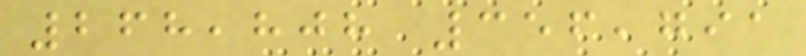268,808 356,791
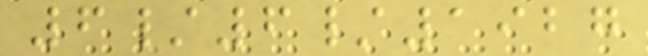6/6/1927
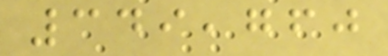349,760
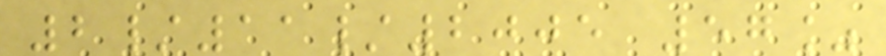2/11/2005 57%
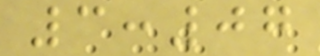3:07
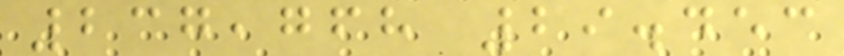237,768 29.453
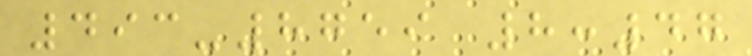493-8759 8:47
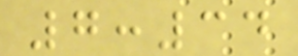7:34
